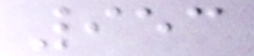953
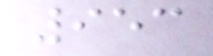953
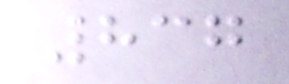837
